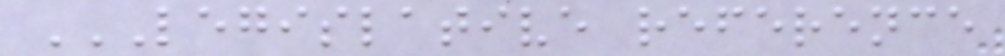LEGISLATIVE REFERENCE
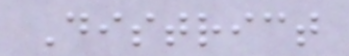District
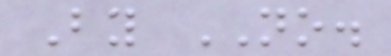By NO.
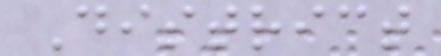District
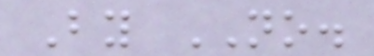By NO.
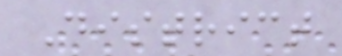District
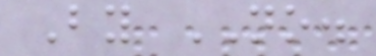By NO.
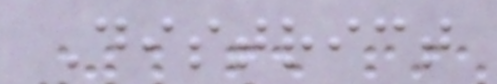District
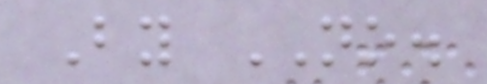By NO.
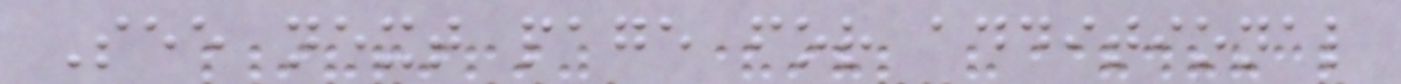See next page for additional
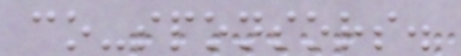co-sponsors.
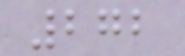272
